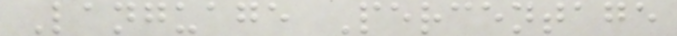Language Percentage
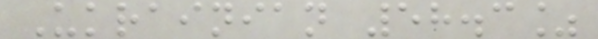Ukrainian 58.3%
